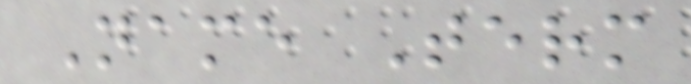Name Term
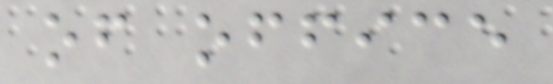of office
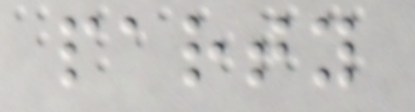party
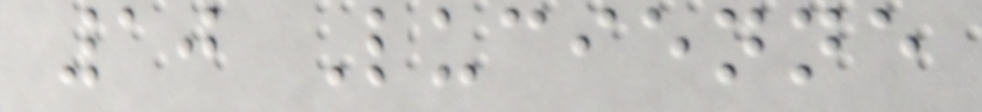10 Lucienne
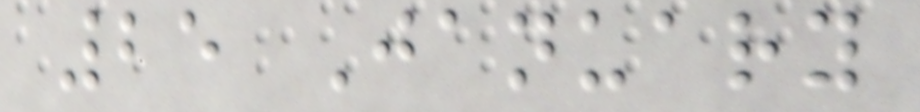25 January
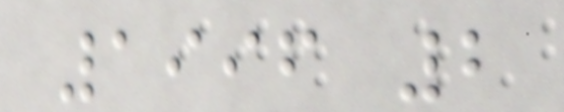1996 2
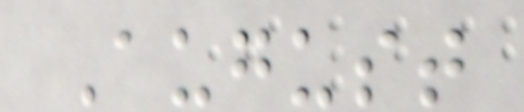August
